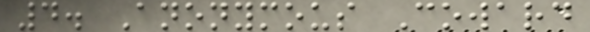4. Anonymous Coward
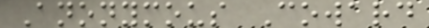Anonymous Coward
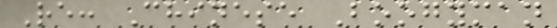Re: Chinese Boogyman
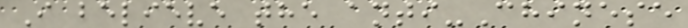I believe the anti-Chinese
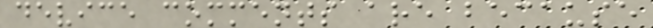device comments are because
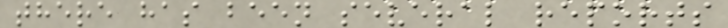there has been several reports
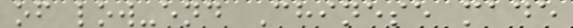of low-end Chinese made
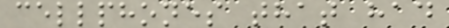cellphones that had
